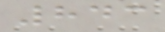843
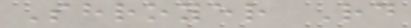Shroyer Rd
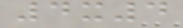4x4
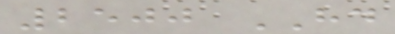2500 HD
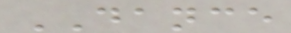DANCE
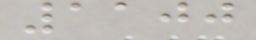1100
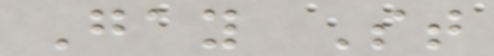Gay St
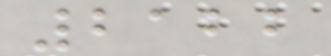2122
